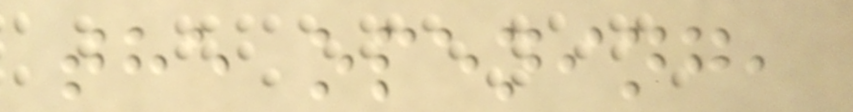the opening,
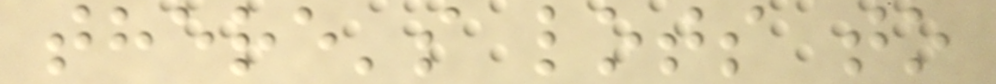there's lots to
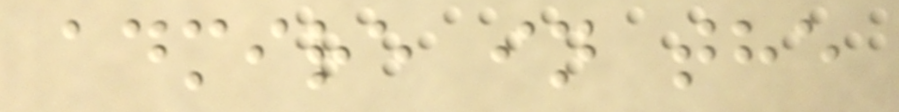admire in the
